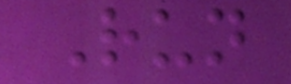Run
